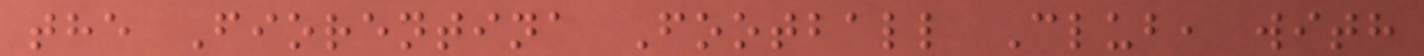the Fiorentina Football Club, with
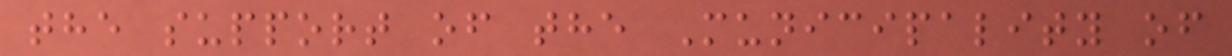the support of the Municipality of
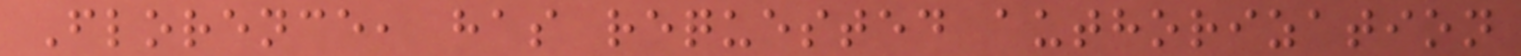Florence, has requested authorization
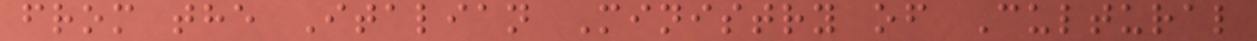from the Italian Ministry of Cultural
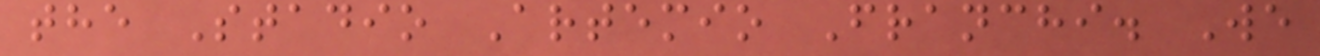the Stadio Artemio Franchi. We
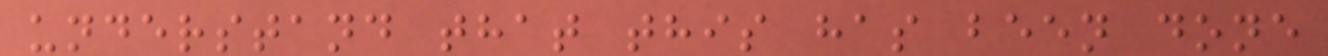understand that this has been done
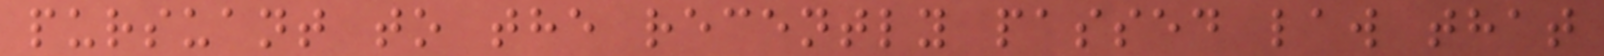pursuant to the recently passed law that
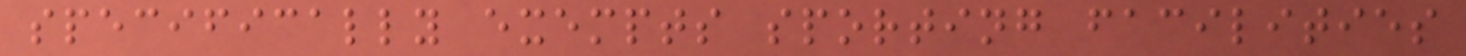specifically exempts sporting facilities
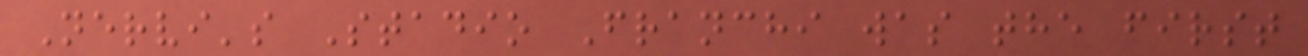Nervi's Stadio Franchi was the first
